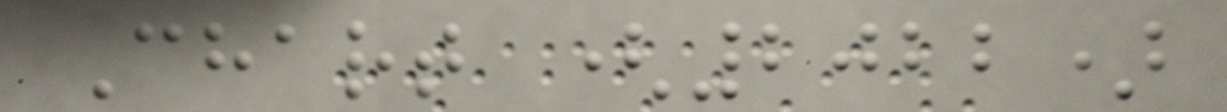Chart (2022)
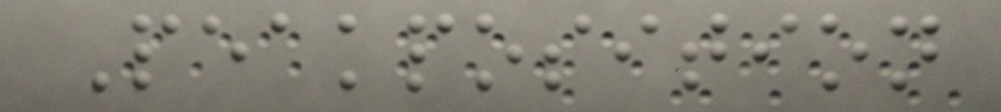Peakposition
